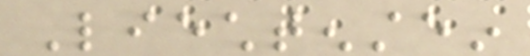Liechtenstein
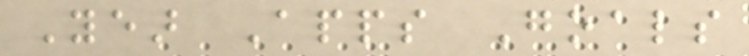Year Apps Goals
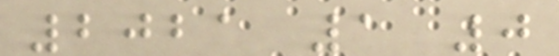2021 1 0
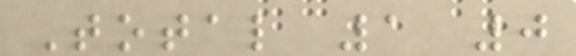Total 1 0
